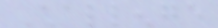Challenge
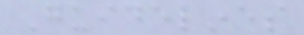Guidelines
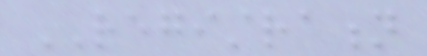REGISTRATION
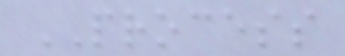PROCESS
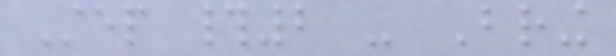Step #2 - Bring
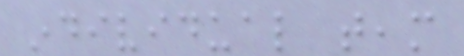individual team
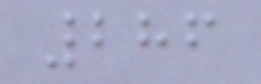286
